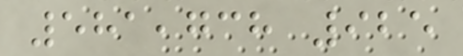581,738 925
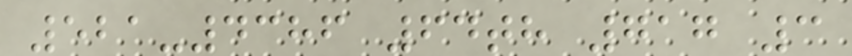521-4386 64th 717 3
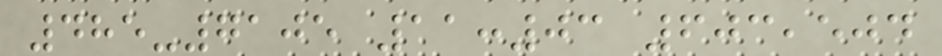485-7105 11:03 603,504
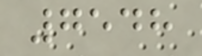7548
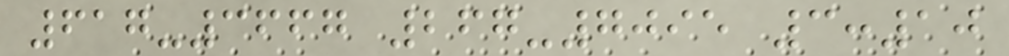617-3667 267-7095 3:10
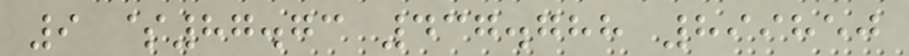9 $87.73 437.788 899850
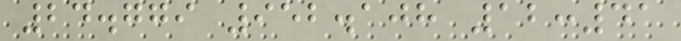24.779 952.108 12:41
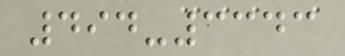494-3343
